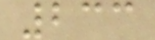233
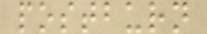postburn
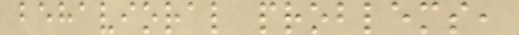behavioral problems,
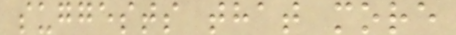suggests that more
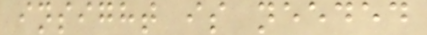insight is needed
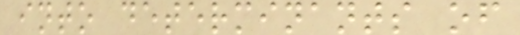into determinants of
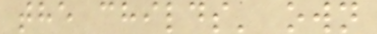the childs' own
